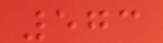573
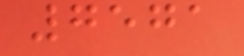7571
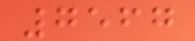7567
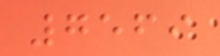7569
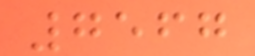7567
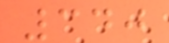340
